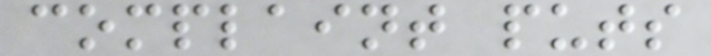complaint puts
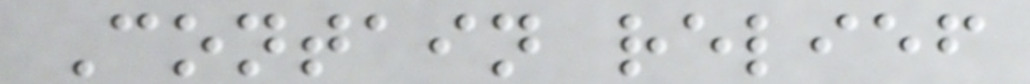Contain relief
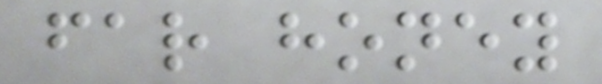far honey
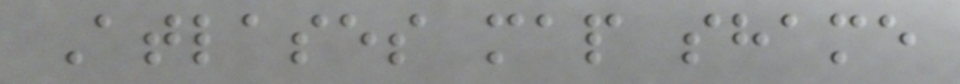Atlases map shame
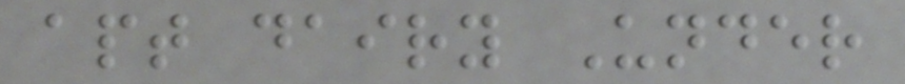apt dairy Under
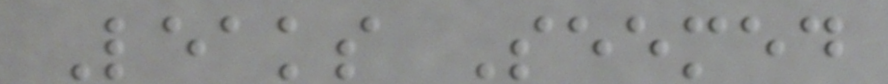Leaks Seemed
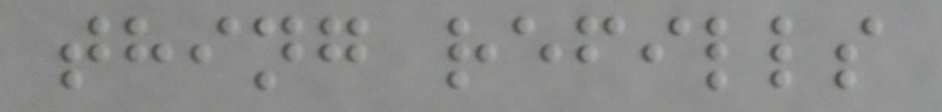thing refills
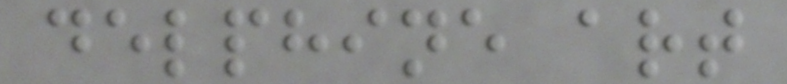delphine art
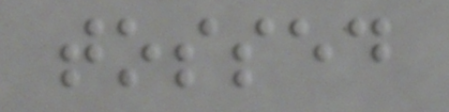tossed
